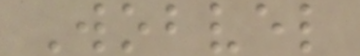Wobvel
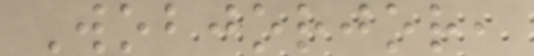Wobjorjor,
